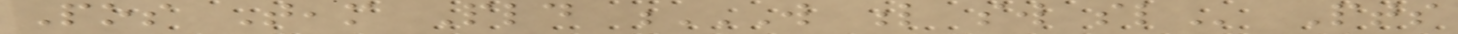Pos Team Pld W L SW SL Pts
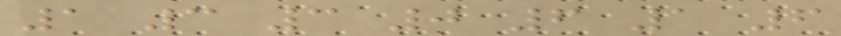1 3 3 0 6 1 6
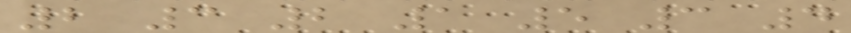2 3 2 1 5 3 4
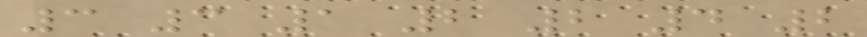3 3 1 2 2 4 2
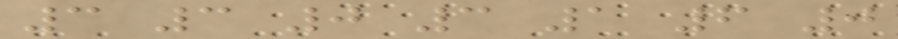3 3 0 3 1 6 0
